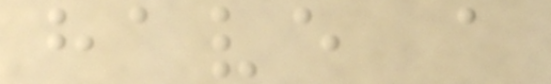have a
